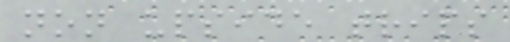non upside trips
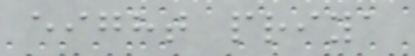eight priya
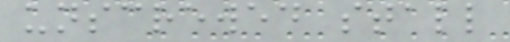unscrewed stall
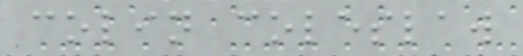colin coleslaw
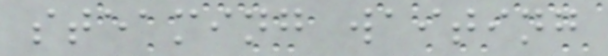steaming waiting
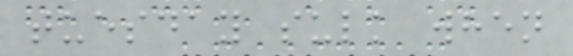tuesday sulk when
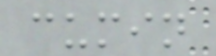cumin
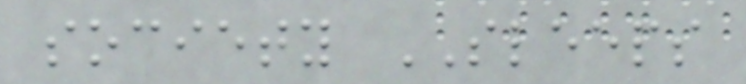society SLEEPS
